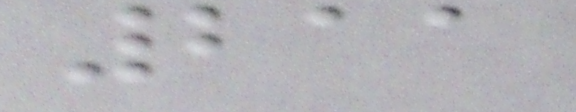211
